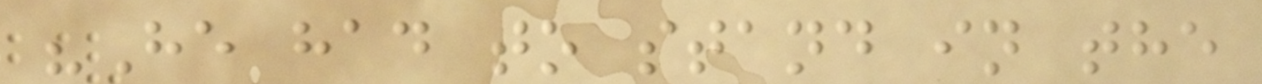"He had to stand in the
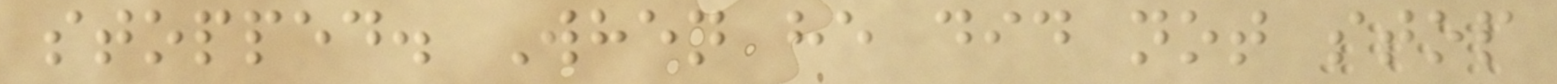stopped. When he did not stop
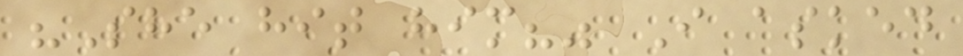"She hit him?" I asked
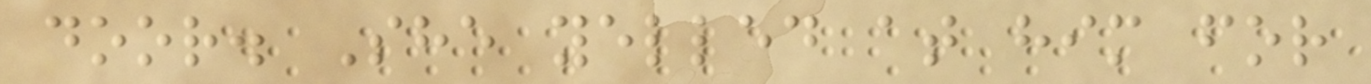door. She yelled at him for
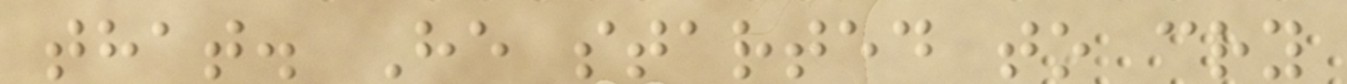that. He started to cry
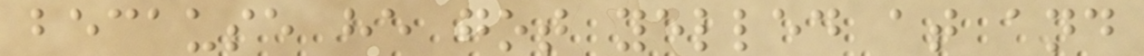because he got yelled at and
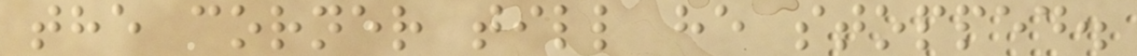the corner till he stopped.
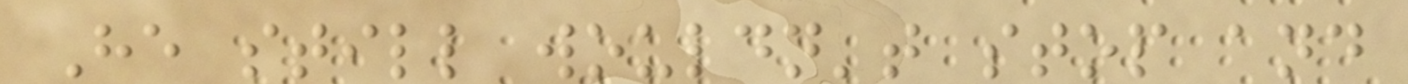He still wouldn't stop and
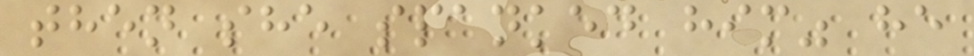then she spanked him" he
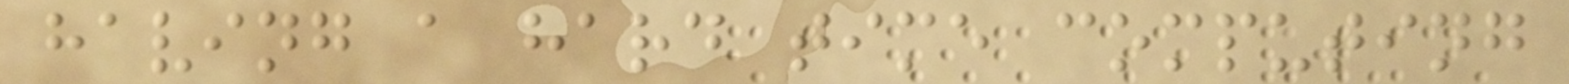having a hard time computing
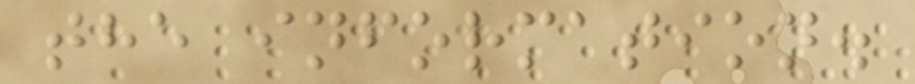the information.
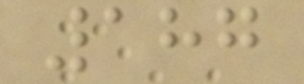187
